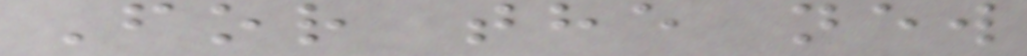For the new
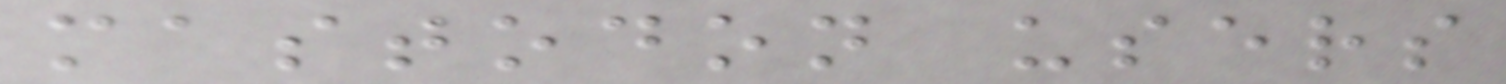mastodon users
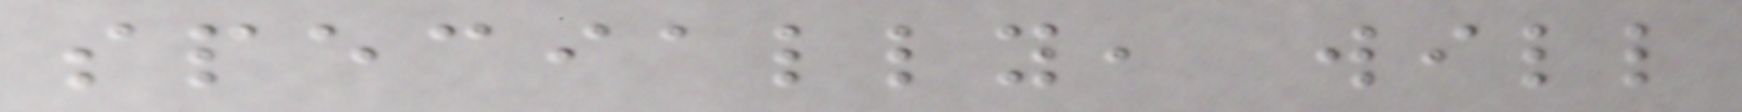specially, will
